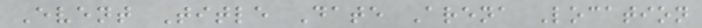Event Title Date Arena Location
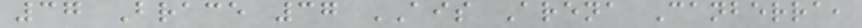37 Brace 37 AIS Arena Canberra,
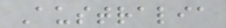Australia
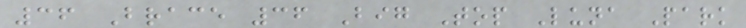36 Brace 36 Big Top Luna Park
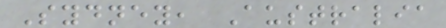Sydney, Australia
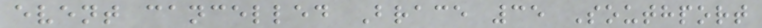event cancelled Brace 35 Southport
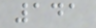141
